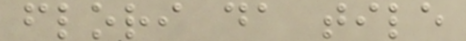flori da tile
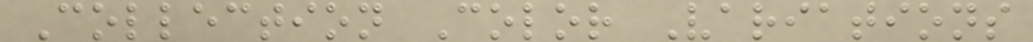Collection Color Variations
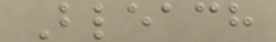Bleach
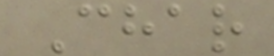Char
